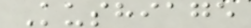Kushiage
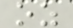oz
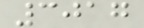3017
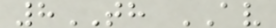8TH AV
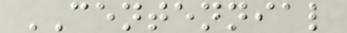CENTENNIAL
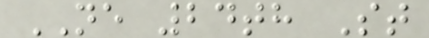NE 24th St
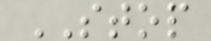STOP
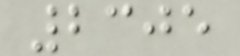2305
